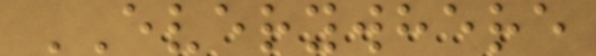EVERYWHERE
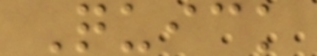Quick
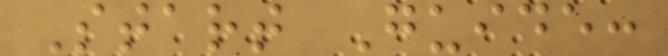Start Guide:
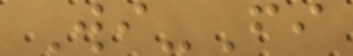Wi-Fi
